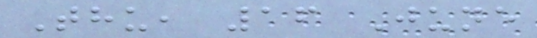Thu, 16 June
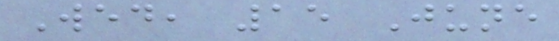Wed, 15 June
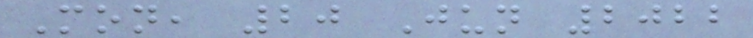Mon, 20 Jun 2022
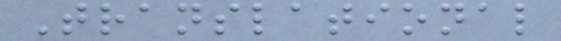Translational
